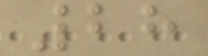28
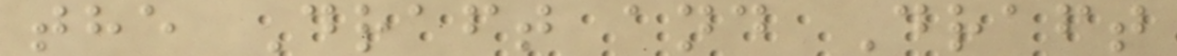the Draft and Draft
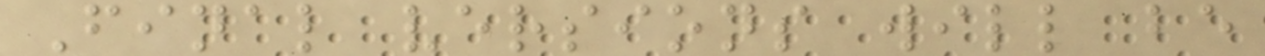Final versions will be
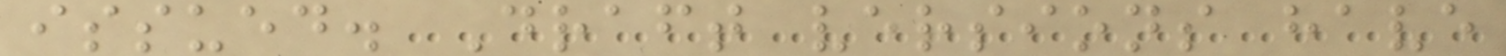issued. Draft versions have
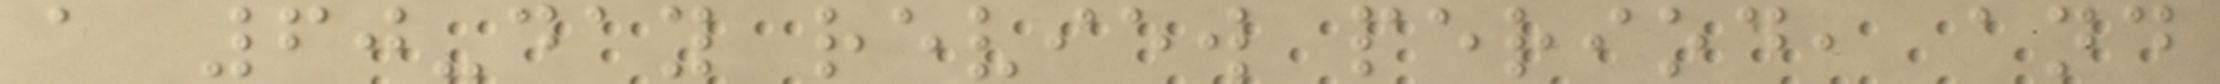a 60-day review period, and
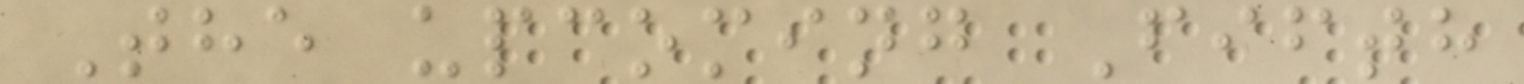The upcoming Fifth
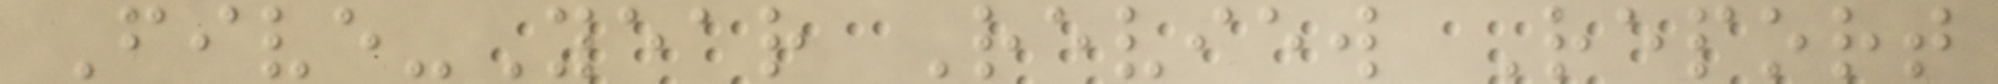Five-Year Review Report
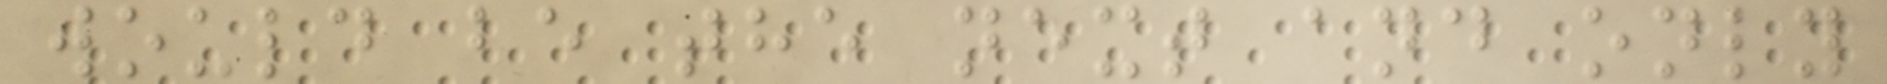would be the next and only
